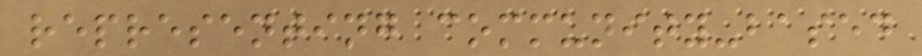representing community-based
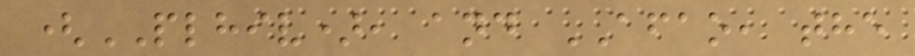(PLHIV), and AFAO, the
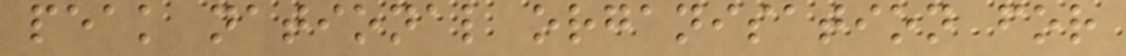peak national organisation for
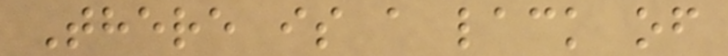There is a lack of
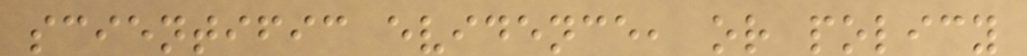scientific evidence, or policy
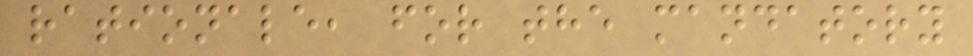rationale, for the mandatory
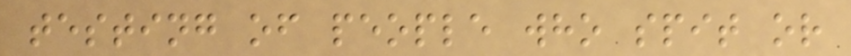testing of people who spit or
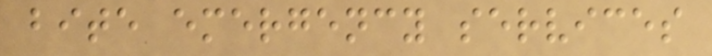bite emergency services
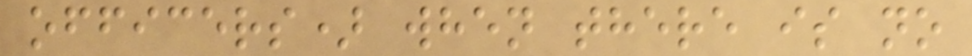officers) when there is no
